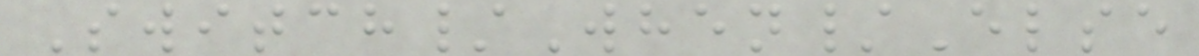Switch/When/Else
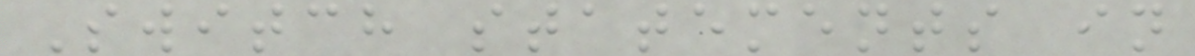Switch statements in
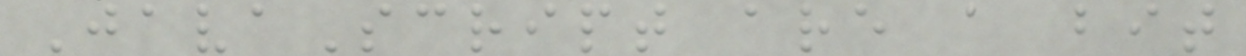JavaScript are a bit
